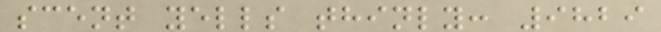scent yells thinly: 9829
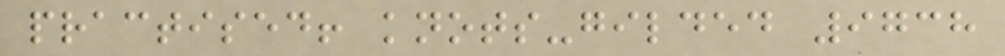practised! knots-gilded 9738
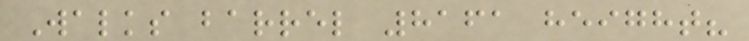Walks barrel 8161 height?
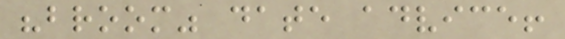"broom" date advice!
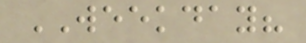WEEKDAY?
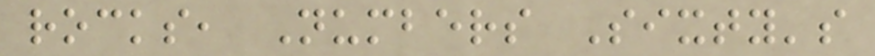rocks, Numbers Sixty's
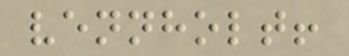vennholt!
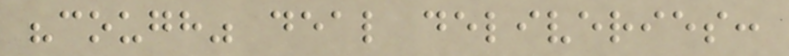"cough" deal deliveries:
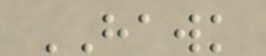HAWK
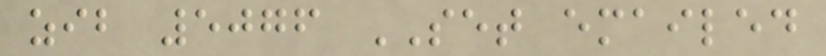zib 5076 SET emailed
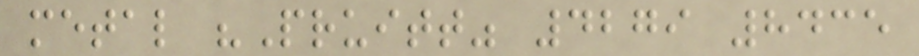metal "Pruitt" 4279 8435
